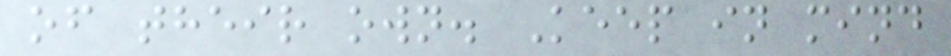of their own. Keep in mind
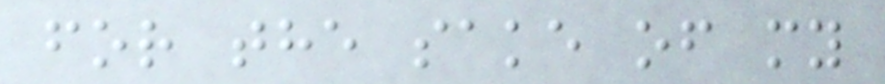for the sake of my
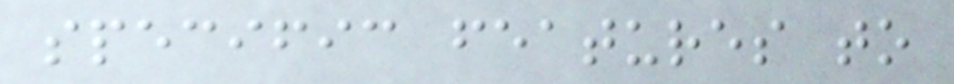specific features to
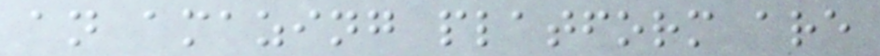an amazing platform are
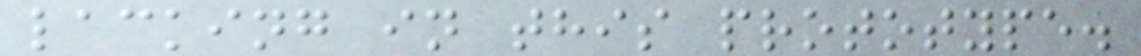lacking in this prototype.
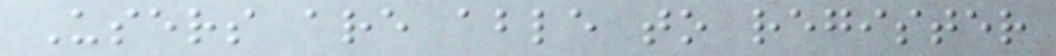Users are able to register
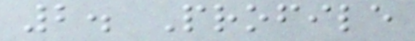2. Profile
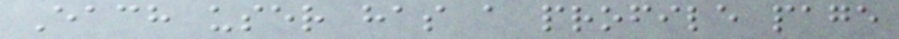Each user has a profile page
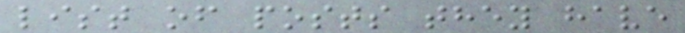list of posts they have
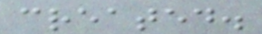created.
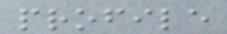profile
